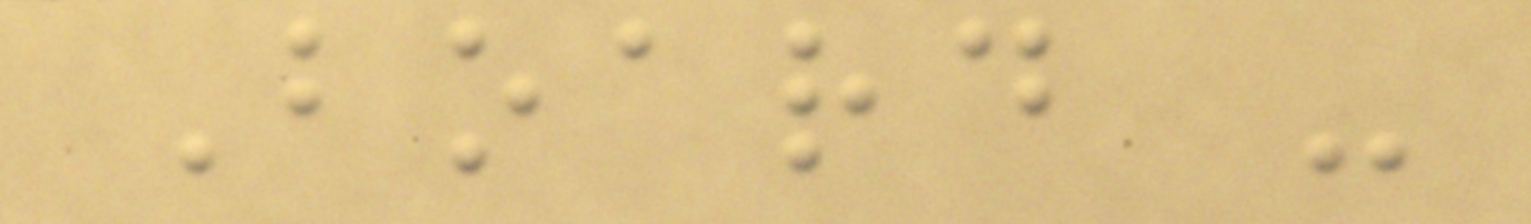Board -
